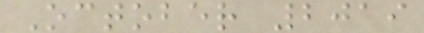October 2019
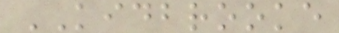KIDBROOKE
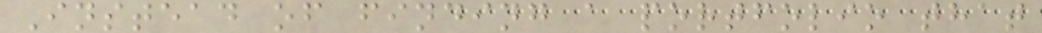Instead of finding a portfolio that
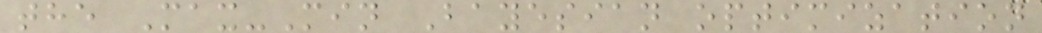the Max-Min Bayesian optimization
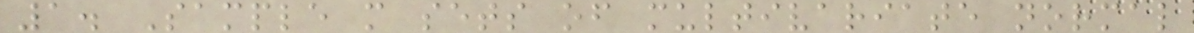1. Sample m sets of multivariate normal
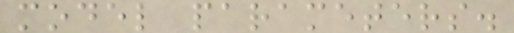model parameters.
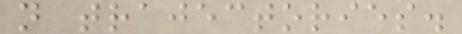n trajectories.
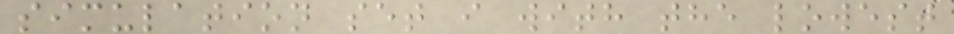simulation set i with the lowest
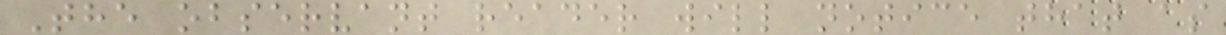The observant reader will notice that as
